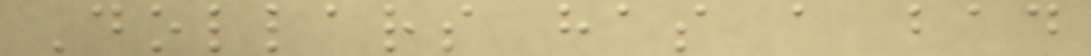Dollars has a bad
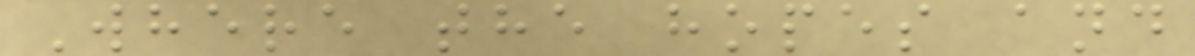Where the hopes and
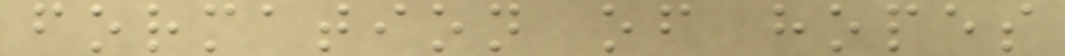formation of hopes
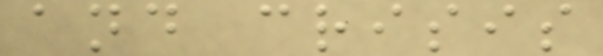and crisis
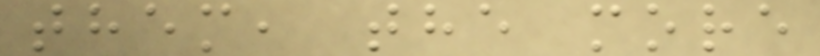them, the more
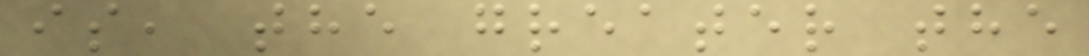is, the greater the
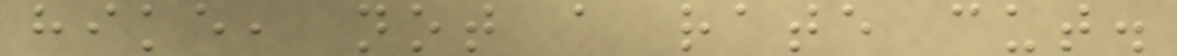hike, not a rate cut.
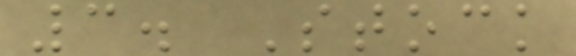3. Stock
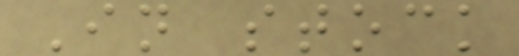In stock
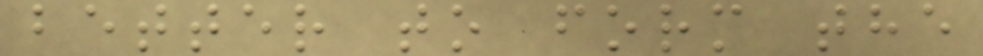better to form the
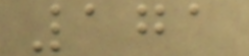171
